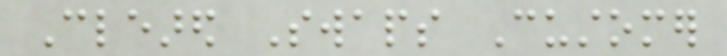Cleared Swaps Customer
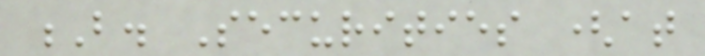B. Securities (at
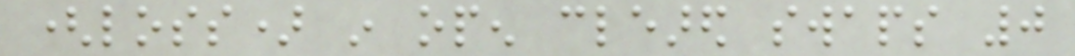(loss) in open cleared swaps 0
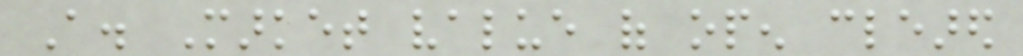A. Market value of open cleared
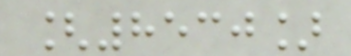[8530]
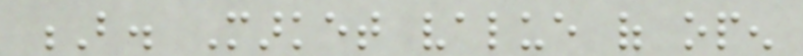B. Market value of open
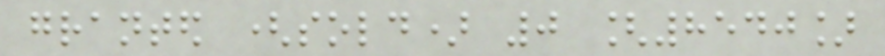granted (sold) 0 [8540]
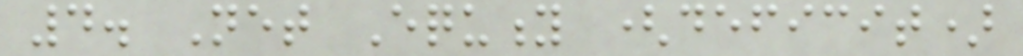4. Net Equity (deficit)
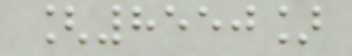[8550]
